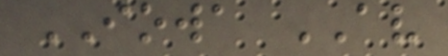IOWA AV
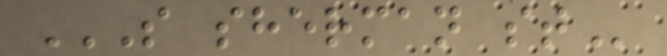S SHERMAN ST
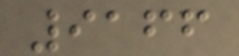9166
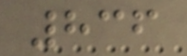836
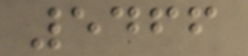5466
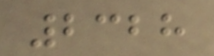2328
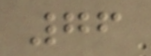76
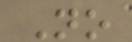No
